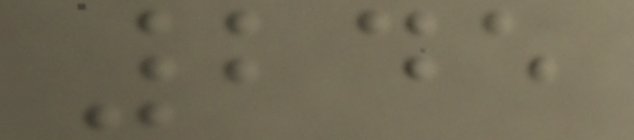245
